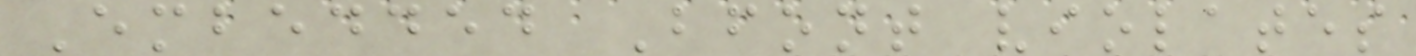Embedded Bfont violates
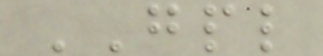GPL
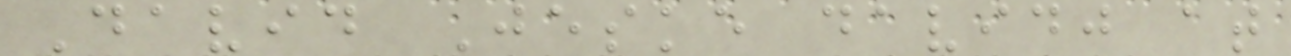David Jeske davidj at
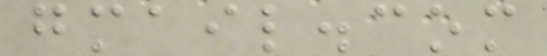gmail.com
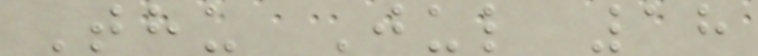Thu Jul 18
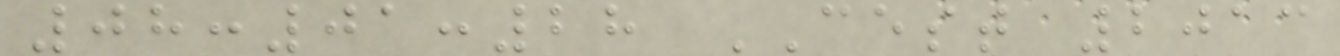08:01:28 CEST 2013
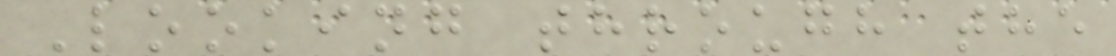Looking through the
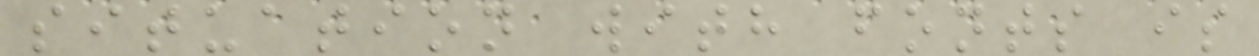situation with fonts is
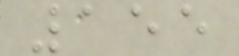155
